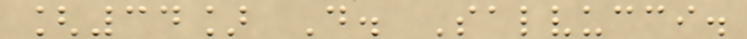[34] D. Salvucci.
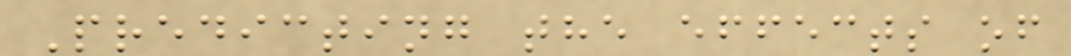Predicting the effects of
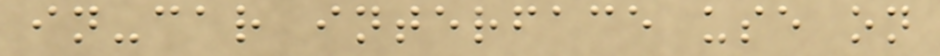in-car interface use on
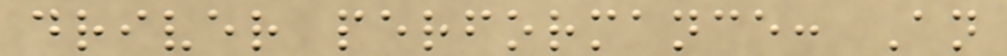driver performance: An
